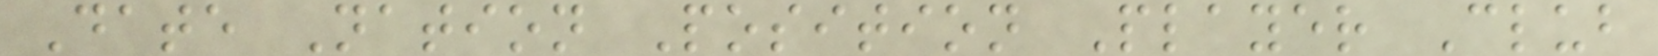Date Nation Position Player Club
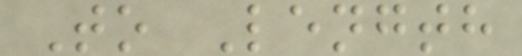To Length
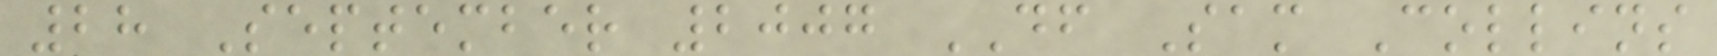28 September 2007 DF Sam Collins
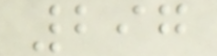297
